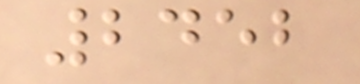2452
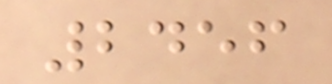2456
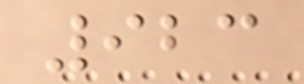923
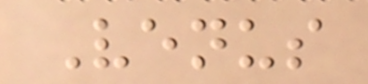Venus
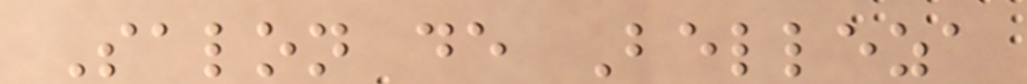Salon de Belleza
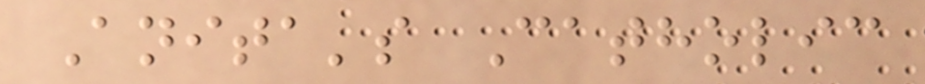Anita's Catholic
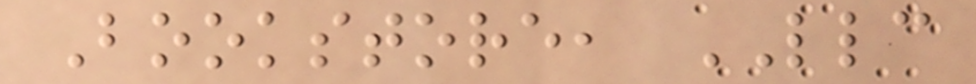Bookstore, LLC
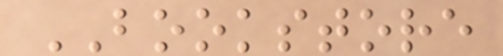BOOKSTORE
